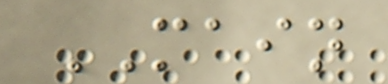MAIN
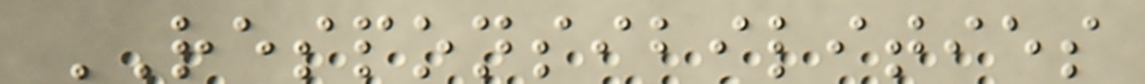RESPONSIBILITIES
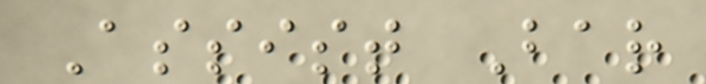Assist Bar
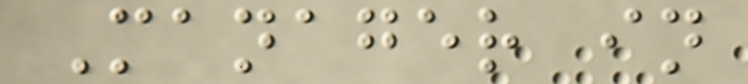Manager in
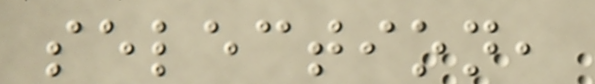selection,
